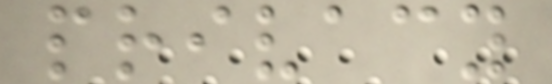privacy
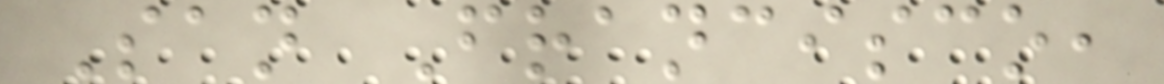San Francisco,
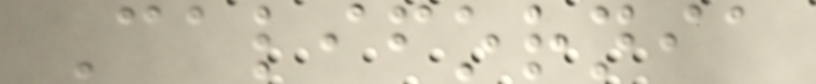California
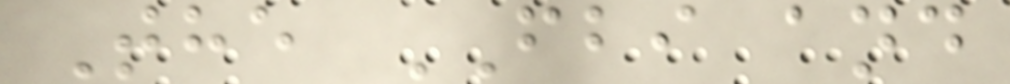The FBI and
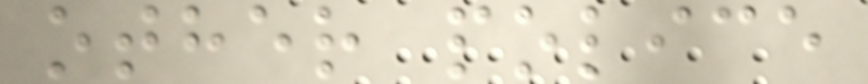other police
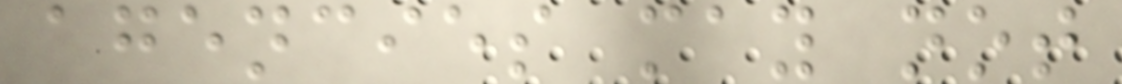agencies may not
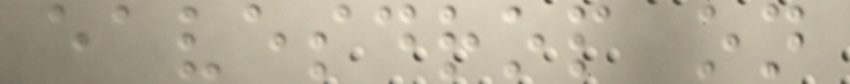eavesdrop on
